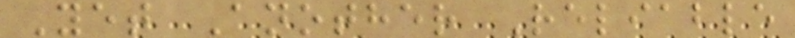Yet Another Reliable
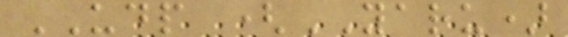UDP (YARU)
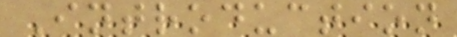Introduction
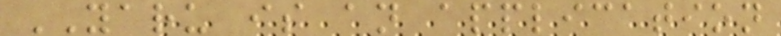YARU is an application
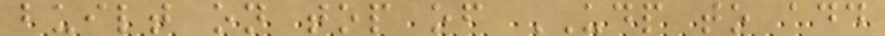built on top of UDP to add
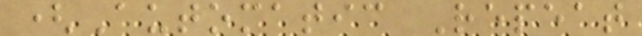(Automatic Repeat
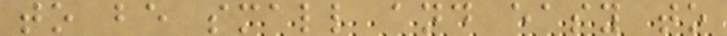to be small and easy to
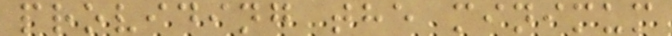providing the minimum
